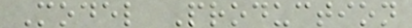Model Production
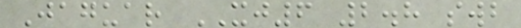Jaguar XJ6 2.8 swb
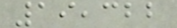19,322
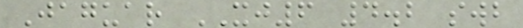Jaguar XJ6 4.2 swb
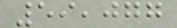59,077
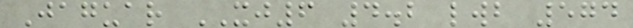Jaguar XJ6 4.2 lwb 574
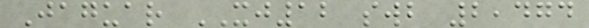Jaguar XJ12 swb 2,474
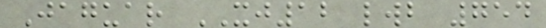Jaguar XJ12 lwb 754
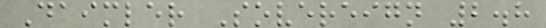Daimler Sovereign 2.8
